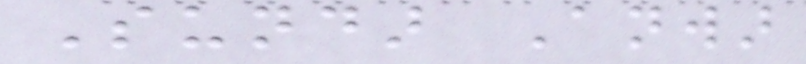Sundar Anwar
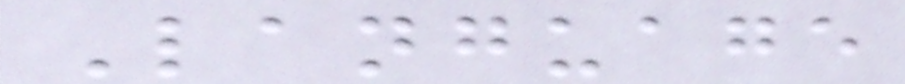Language
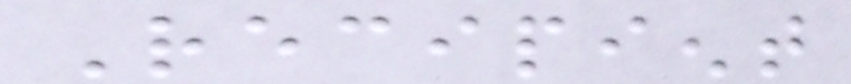Recipient
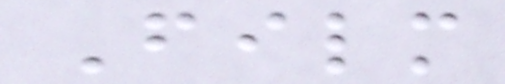Film
